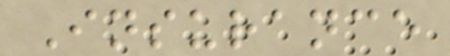Insurance
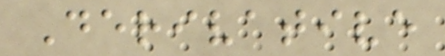Derivative
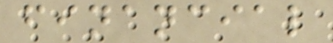financial
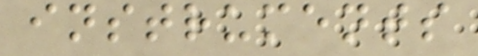instruments
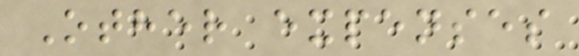Other expenses
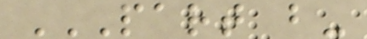PART B-
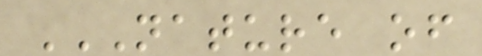NATURE OF
